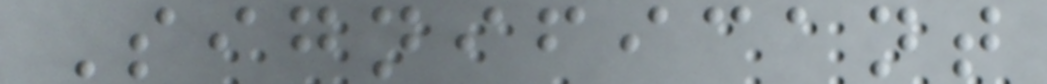Significant
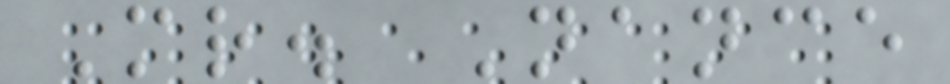Mr. Nance
